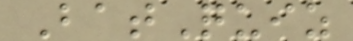BatQuiz
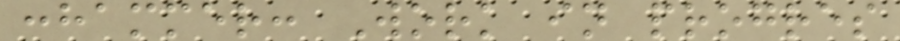:hammer: Work in progres
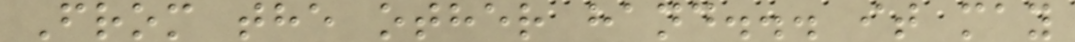From the other hand... it may
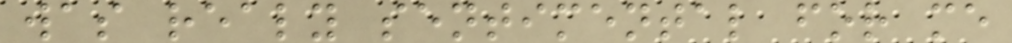was realy sentimental for me
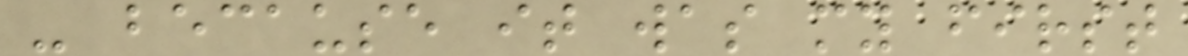- because it was my first
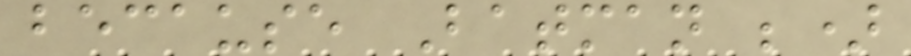because Batman ;)
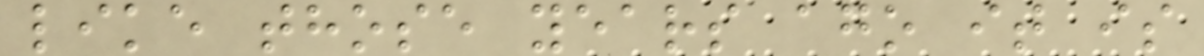like those years ago it is
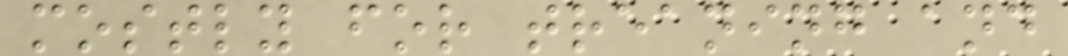mostly for treaning and
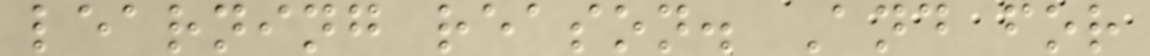learning reason. And for
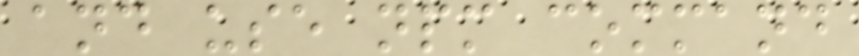and use npm command
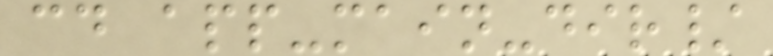cd app-main-dir/
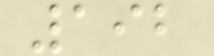192
